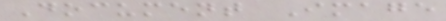Document Image
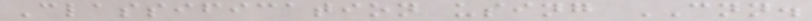Classification using CNN.
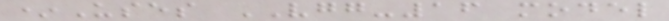*Uses VGG-16 model
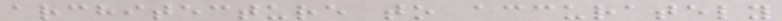architecture to accurately
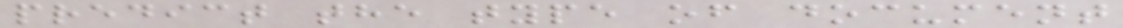predict the type of document
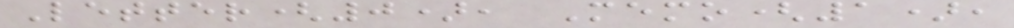Letter(0), Memo(1),
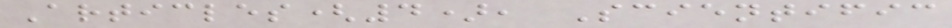Articles(4), Scientific
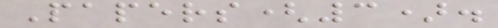Papers(3).
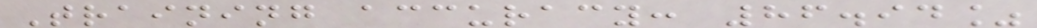Training accuracy: 86.94%
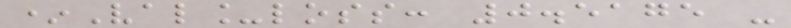*Val_loss: 0.5175 -
